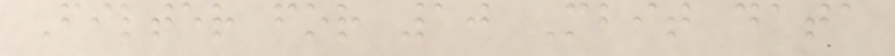Filter for 10 Mbit data
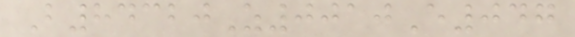B84320Z0010E047
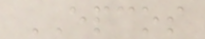EPCOS
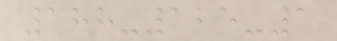188-125-1
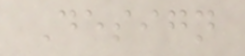Design
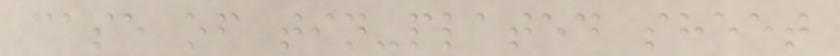case of tin-plated sheet
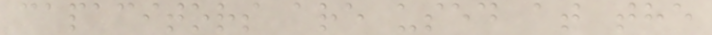capacitors are used at the
